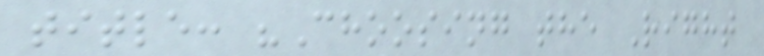title: "Choosing the Right
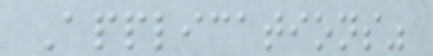Applications"
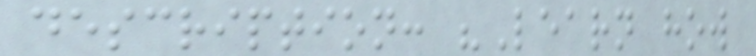description: "Learn how
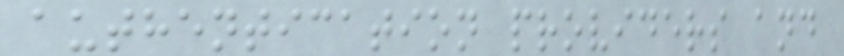authentication providers and
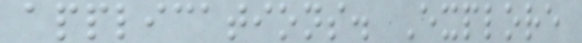applications. Explore
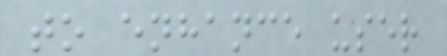to enhance user
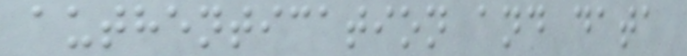authentication and data
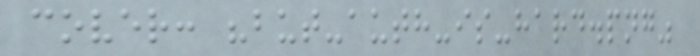cover: "but-auth-is-hard.png"
